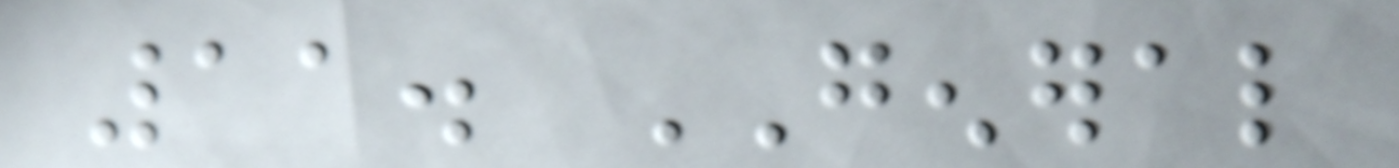11. GENERAL
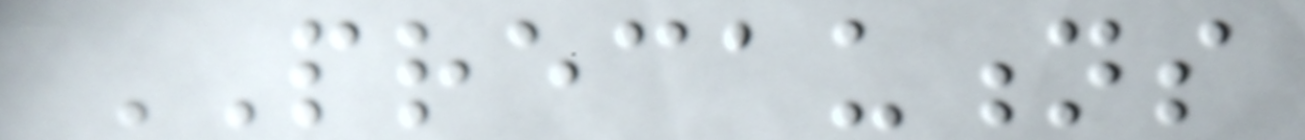PRECAUTIONS
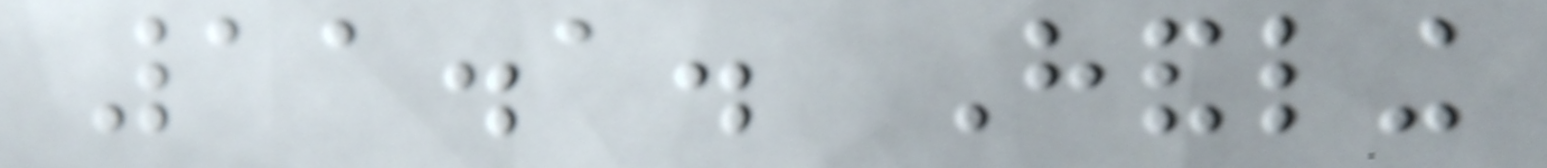11.1. Handling
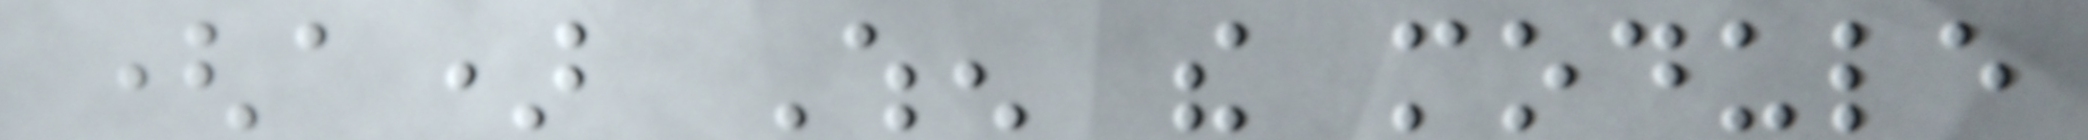(a) When the module
